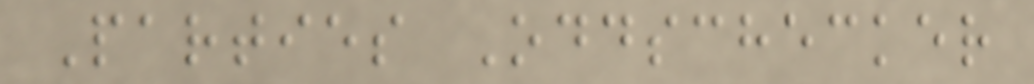Parties Oddschecker
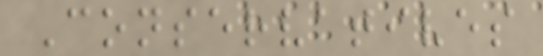Conservatives
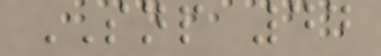SNP 44
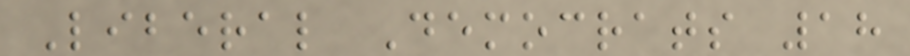Liberal Democrats 18
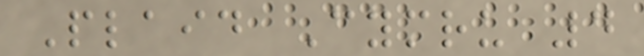Plaid Cymru 4
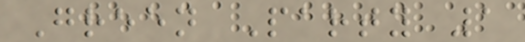Green Party 1
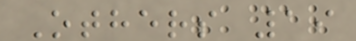Others 19
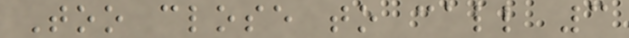Too close to call 3
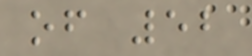of 52
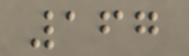167
